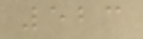523
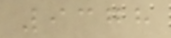9378
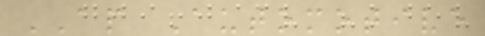AP Automotive
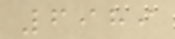6989
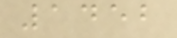1452
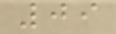09
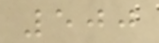500
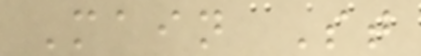Main St
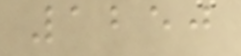1250
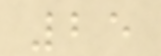25
